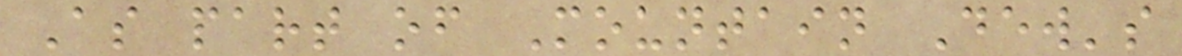As part of Mountain Dew's
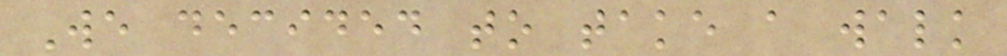We decided to take a walk
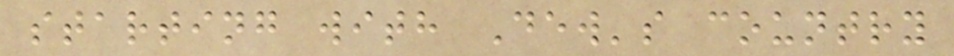starting with Dew's country
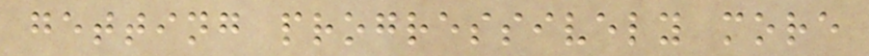getting progressively more
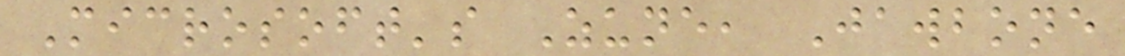Microsoft's Zune, Jawbone
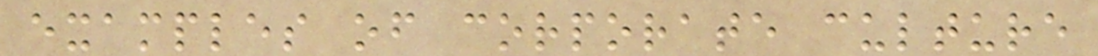examples of corporate culture
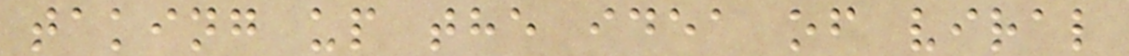taking up the idea of viral
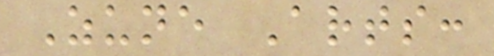Zune Arts:
